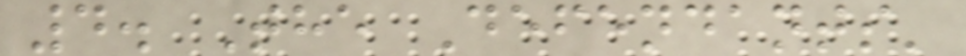4. The Defendants'
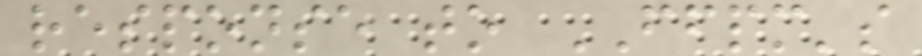response to FFPM's
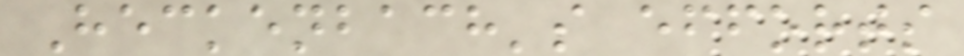Heckenbach's efforts
